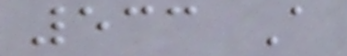533 A
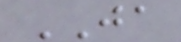JA
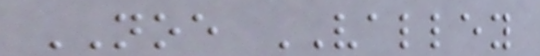NOE VALLEY
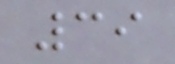39
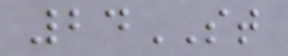24ST
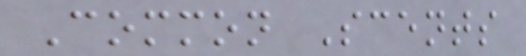Common Scents
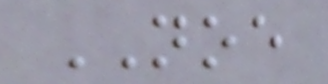NOE
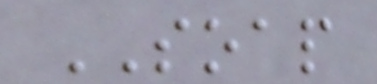SOAP
